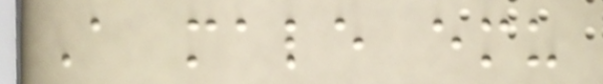A male emu
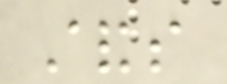stands
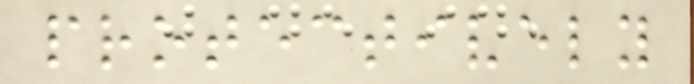protectively
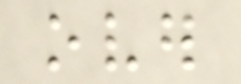over
